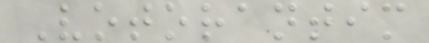Votorantim
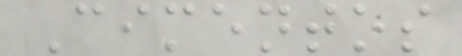Cimentos
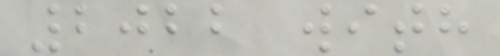2022 with
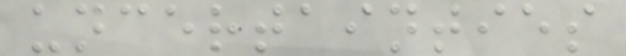uncertainties
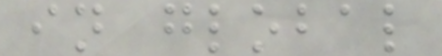in global
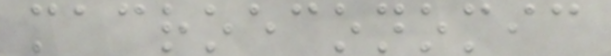macroeconomic
